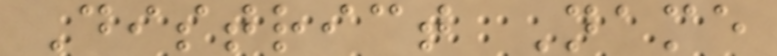District Name
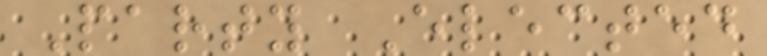Party Elected
